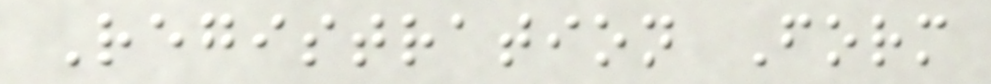Registration Form
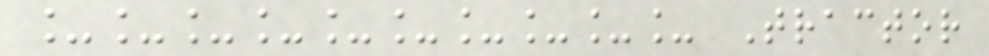__________ Tractor
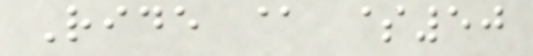Ride @ $50
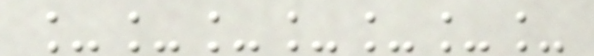_______
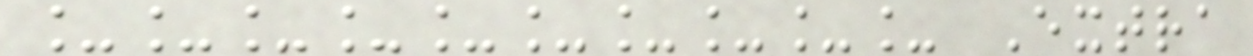__________ Extra
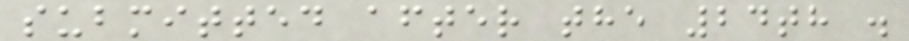submitted after the 24th .
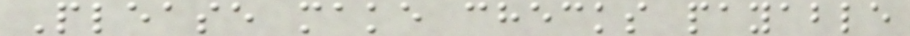Please make checks payable
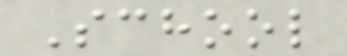School
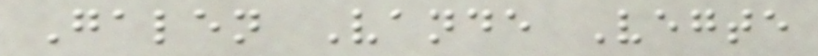Galen Vande Vegte
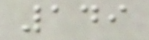149
